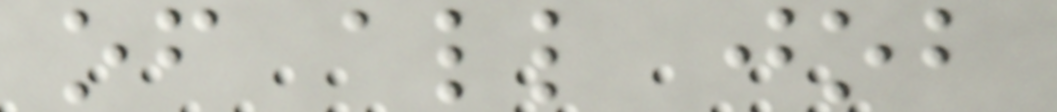of all job
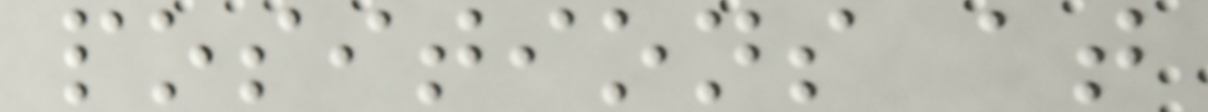positions at
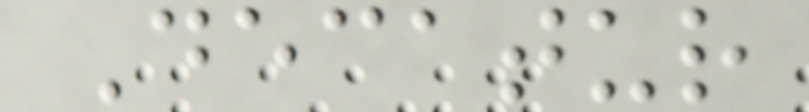Decatur
